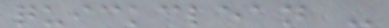quickclean -
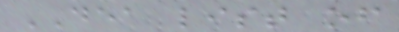DEA list of
